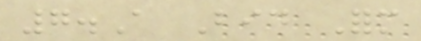7.A Bid Form
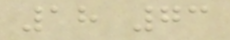18 73
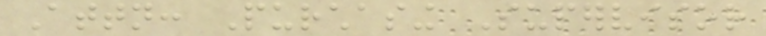Attn: Purchasing Supervisor
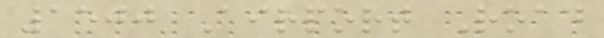1500 Airport Road
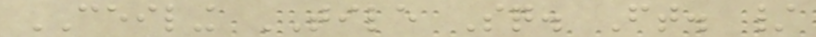CEILING TILE Sq. Ft. /
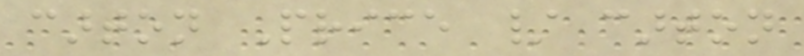carton Price / carton
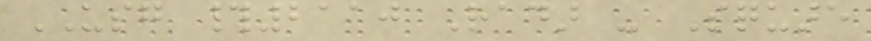USG #2110 Radar - Square
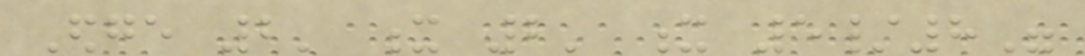Edge 2' x 2' x 5/8"
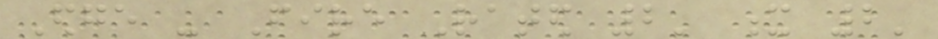Edge - Fire Rated 2' x 2'
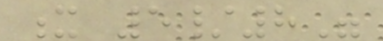x 5/8"
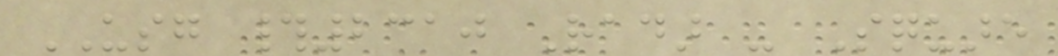USG #2310 Radar - Square
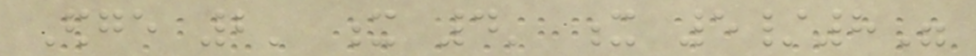Edge 2' x 4' x 5/8"
